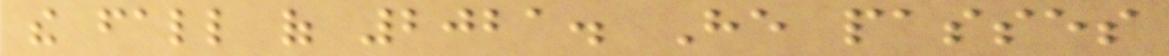the fall of 2021. He passes
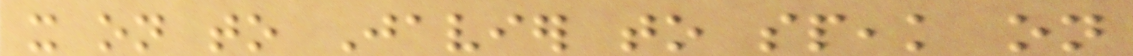it on to Javier to speak on
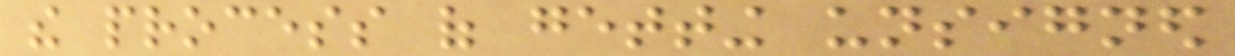the process of getting unsigned
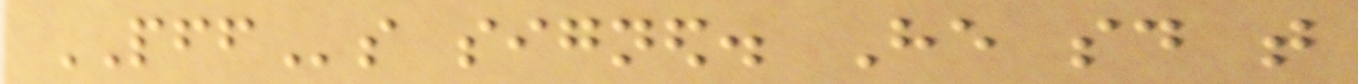PFFs signed. He said that
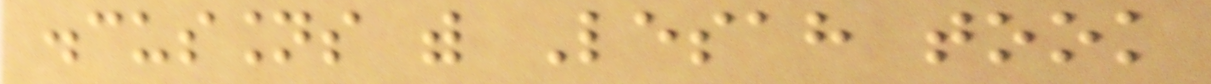discussions with Lesah took
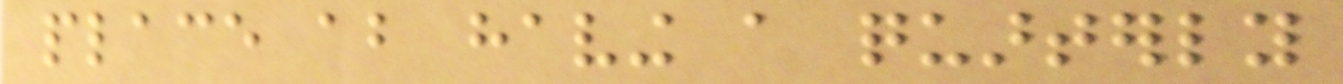place about having a quarterly
